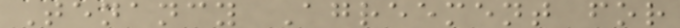Tenancy Agreement for
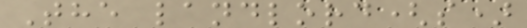The landlord(s)
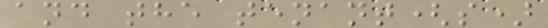and the tenant(s)
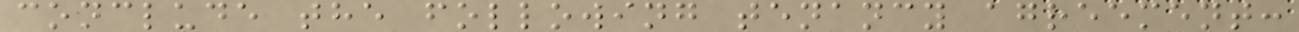conclude the following tenancy agreement:
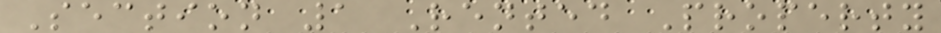Section 1 Rented Property
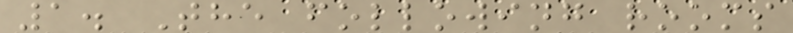1. The following rooms
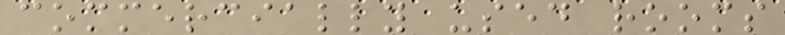commercially used rooms
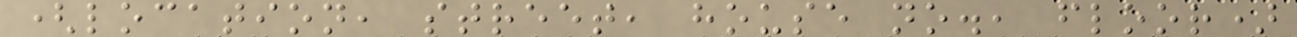(location, street, house no., floor)
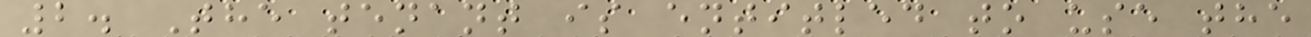2. The tenant is entitled to use the
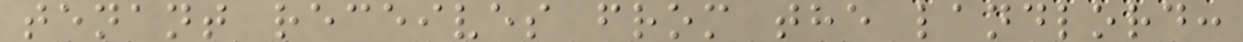tenant receives from the landlord:
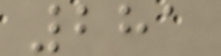281
